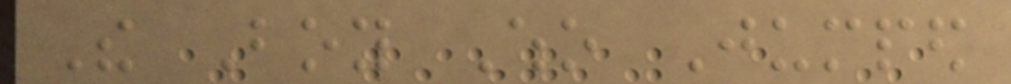The Boy Who Jumped
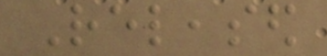Released
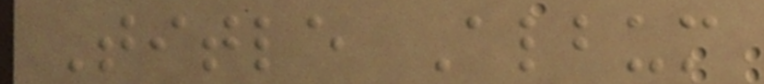Title Album
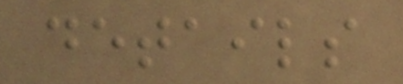details
